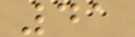41
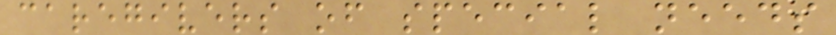caregivers of special needs
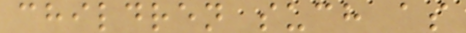children such as
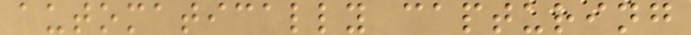automatically capturing
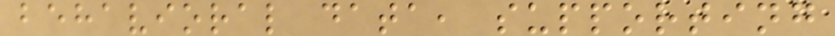behavioral data, supporting
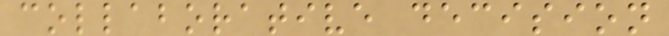collaborative decision
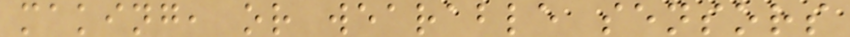making, or wearable sensors
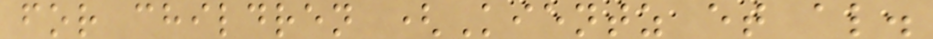for children (Kientz et al.
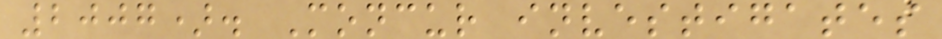2007). Moncur investigates
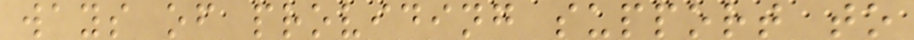ways of providing support to
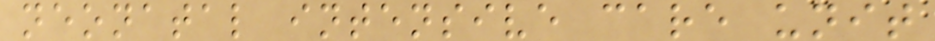neonatal intensive care unit
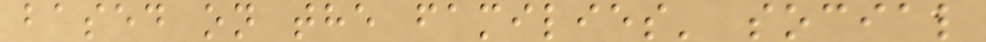based on the families' social
